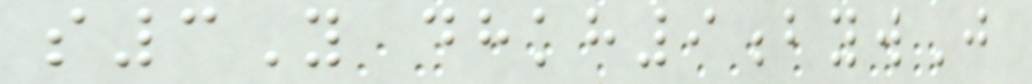s3Y dhkh9bywJ
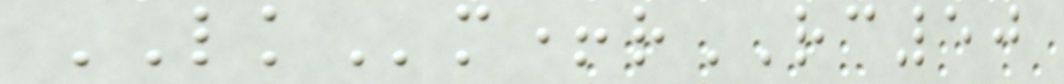LKm+rRC50
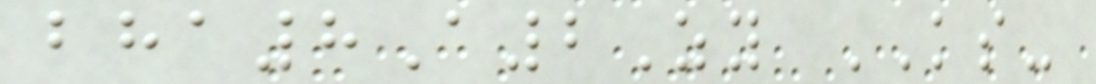bha8A2Zy KS-
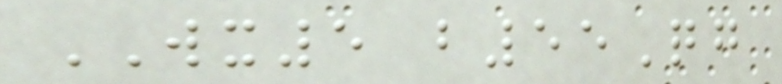WX5 b55Qg
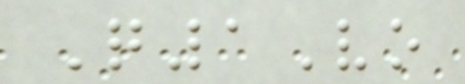Q1Vo
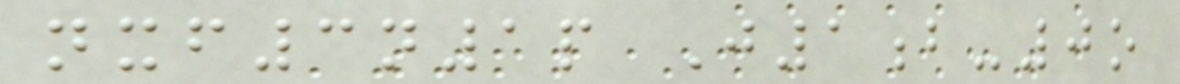nxf3n1p J1b-0o
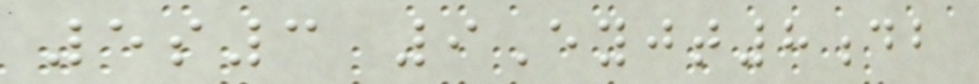5s3 9Eyjt8db
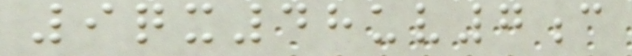9qx48uv7c
